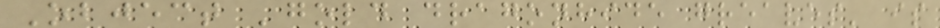Object 'gold dragonhide greaves' is
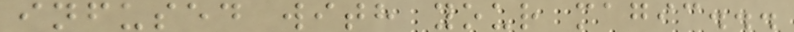infused with your magic...
